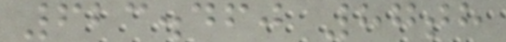623.460 87th
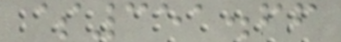$351.66
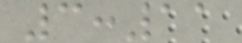3:11
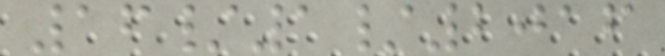16/1/2016
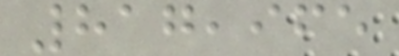817,965
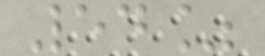54%
